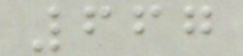667
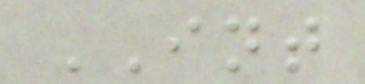INT
